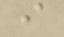i
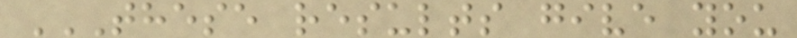THESE RESULTS GIVE YOU
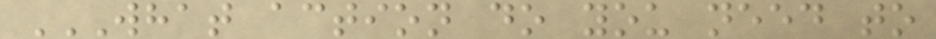WHAT ACTION DO YOU NEED TO
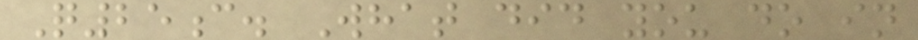Q25c. What did you do in
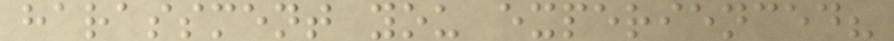harassment you experienced?
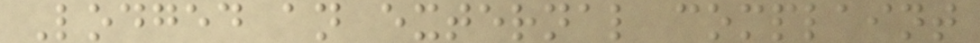Lodged an external complaint
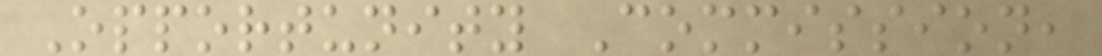Opportunity Commission,
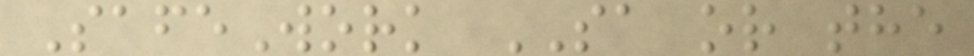SafeWork SA or the
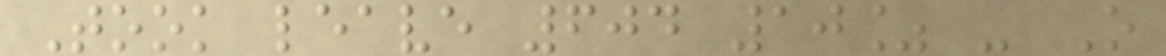Took leave 604 10% - O
